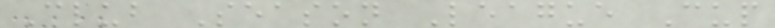Club Season League Cup
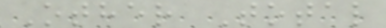Other Total
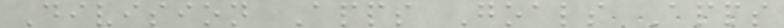Division Apps Goals Apps
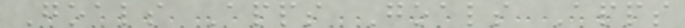Goals Apps Goals Apps
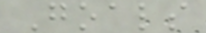Goals
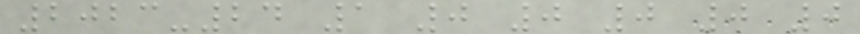2023-24 1 0 0 0 0 0
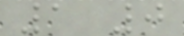1 0
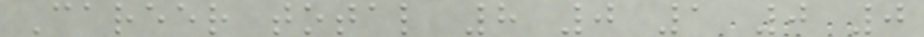Career total 8 0 1 0 0
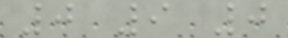0 9 0
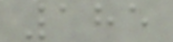185
